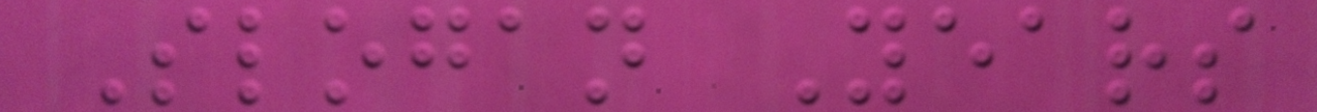Slogan Years
